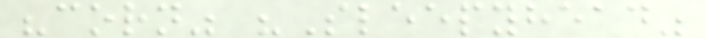"corn" "Sleepyhead"
